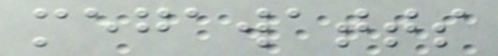megawatts
